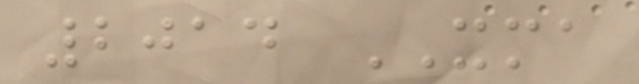2014 XMA
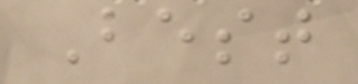Best
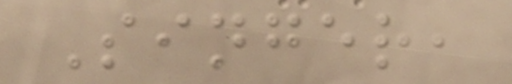Singer,
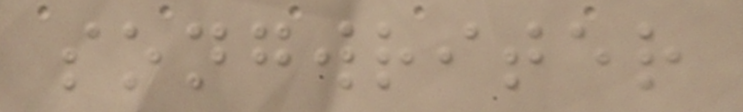songwriter
